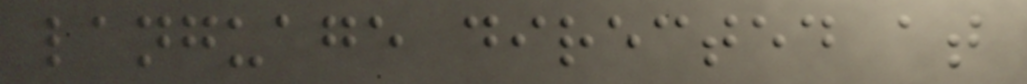language directed at
